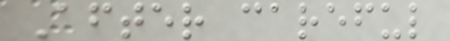After careful
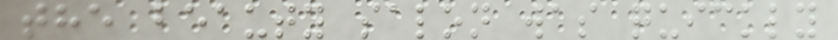the beauty salon was quickly
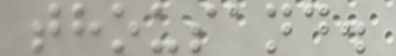thousand.
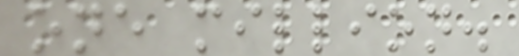one million.
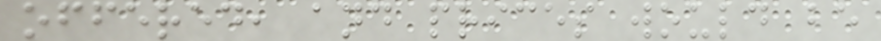offered, and prices would be
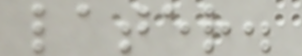later.
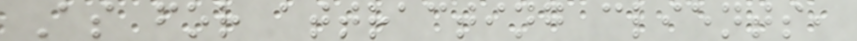As for attracting clients,
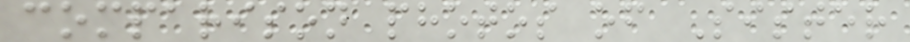comparison photos of Sister
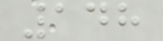148
